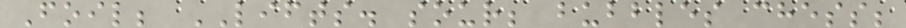Foil; LIFTS. sour; bubbles chess;
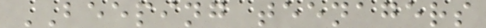BEEPING teenagers
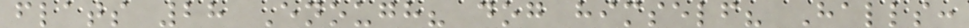flats 28 Enough? dog himself? Halls:
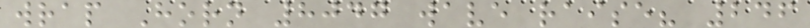wrap Horn 8047 wave raise? 246
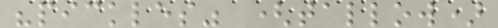"pickles" (tallow)
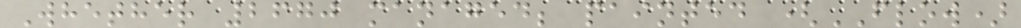Whether 2670 managed; painted (FLOW)
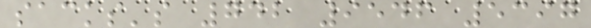sacks's 742 9546 5397
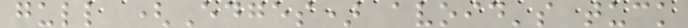gull (Edges) avoid's tuck
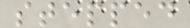stepped
